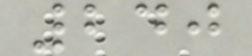240
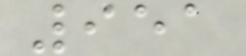951
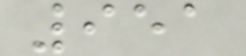951
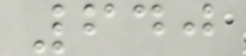640
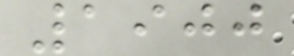1900
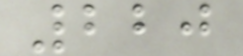220
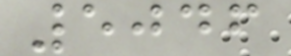5046
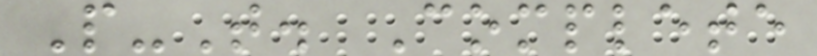P-T. Complete
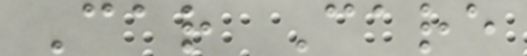Car Care
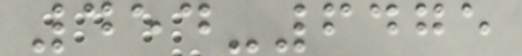454-6475
